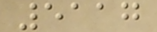5117
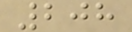208
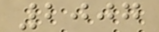2007
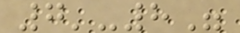7'-8"
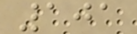101
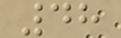48
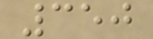350
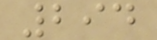294
